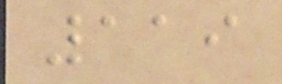119
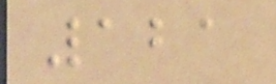121
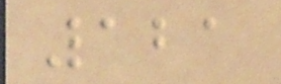121
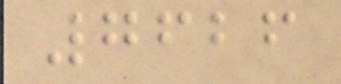7626
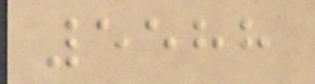5588
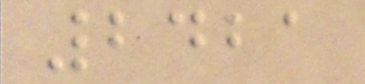2421
